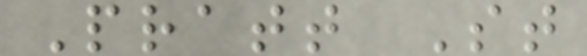Pratt St
